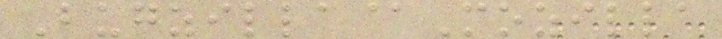Bugzilla@Mozilla
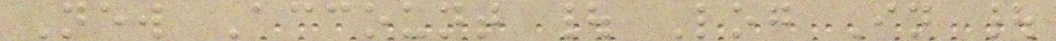New Account | Log In |
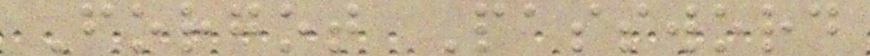Forgot Password
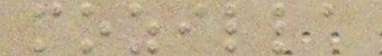mozilla
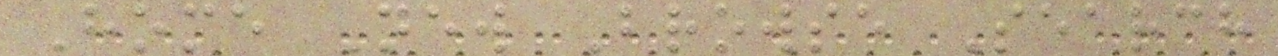Home New Browse Search
